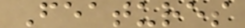Features
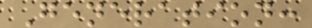Generation:
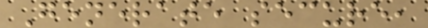Generate secure,
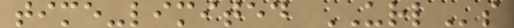time-limited URLs
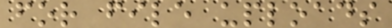for file uploads
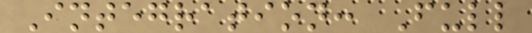Integration: Full
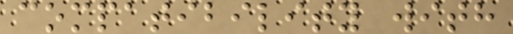compatibility with
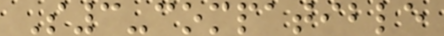S3-compatible
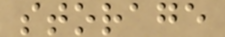storage
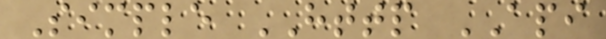Simple HTTP API
